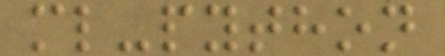ml-python
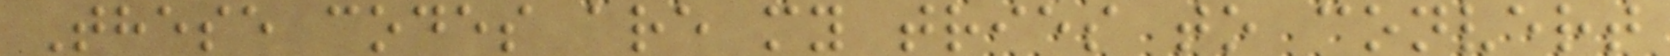These codes are my tries to convert
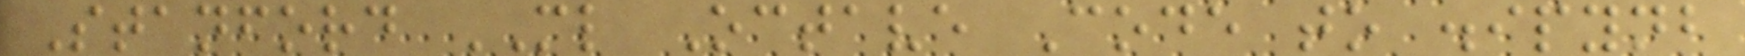Stanford ML Octave Code to .ipynb
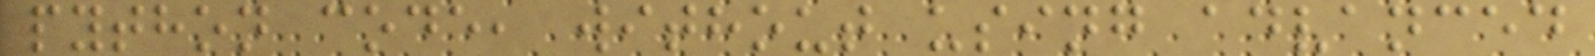python code, without using advanced
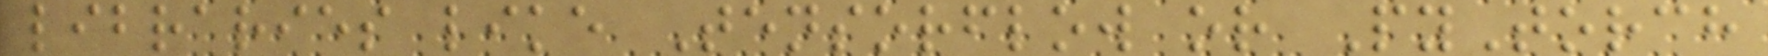libraries like Tensorflow or PyTorch
